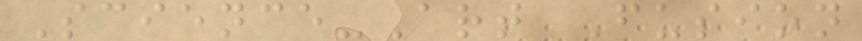Science-Art Fusion
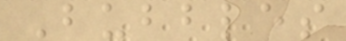Bubbles
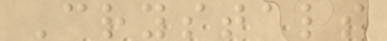Crystals
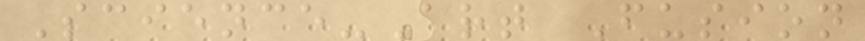Science-Art Fusion
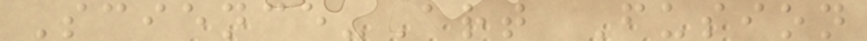Science-Art Fusion
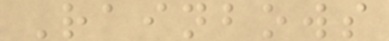Rainbows
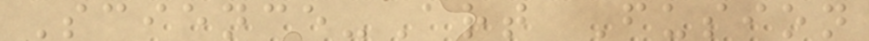Science-Art Fusion
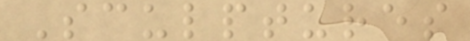Sculptures
